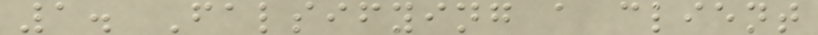1. Falsifying a client
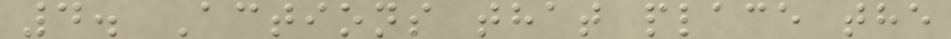4. Actions that place the
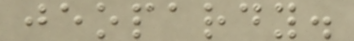jeopardy.
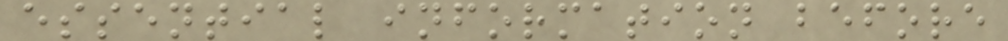essential information before
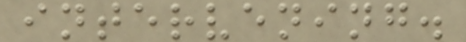intervening.
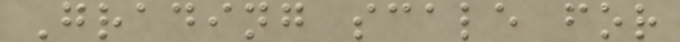Grading scale for
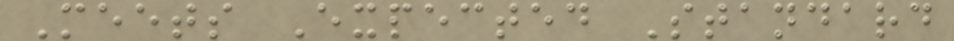Meets Expected Standard
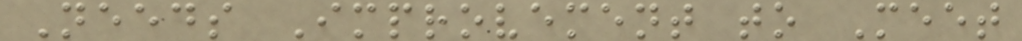Needs Improvement to Meet
